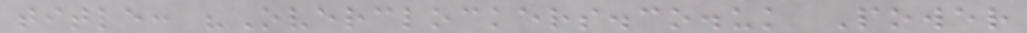title: "Overclockers.co.uk Power
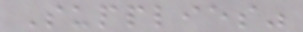Supplies"
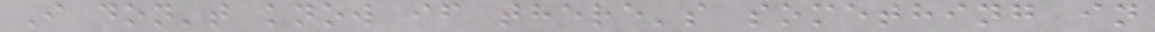I don't know if there's something in
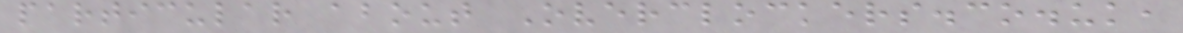particular about Overclockers.co.uk,
